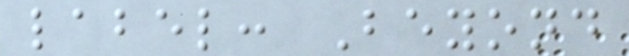label: Beyond
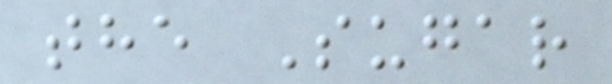the Sugar
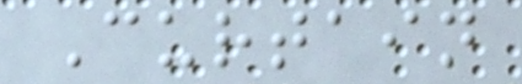Curtain
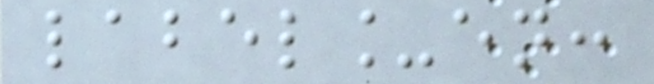label_en:
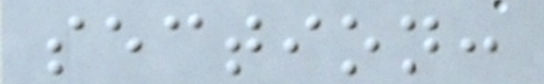section:
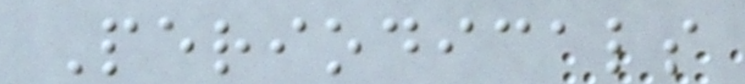Periodicals
